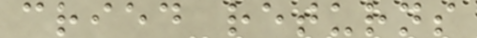cried returns
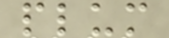plum
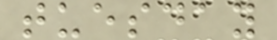tuesday
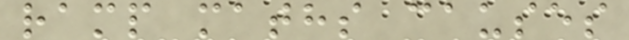ramp maths causes
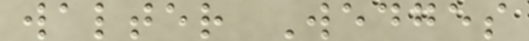walter Wedges
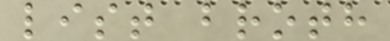list broth
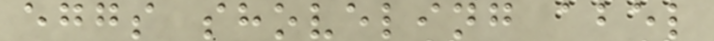eggs shoveling abel
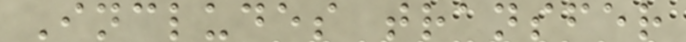Includes transfer
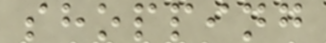shopping
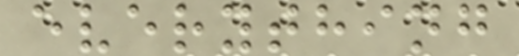everything
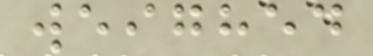weighed
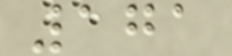171
